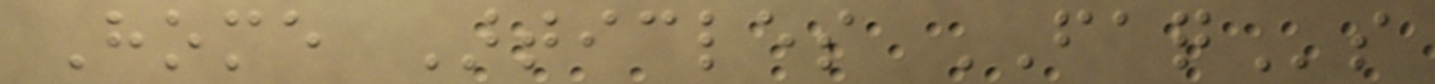Home Articles FAQs
